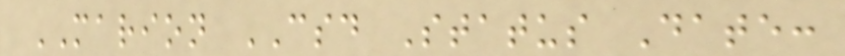MARION CSD Status Date:
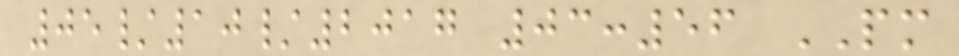05/10/2017 03:56 PM
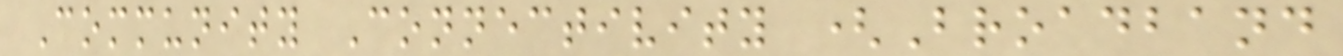Community Connectivity (Broadband
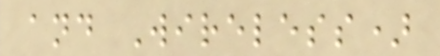and Wireless)
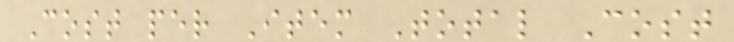Cost per Item Total Cost
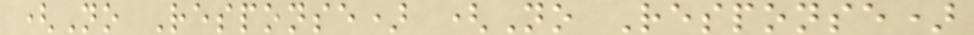(No Response) (No Response)
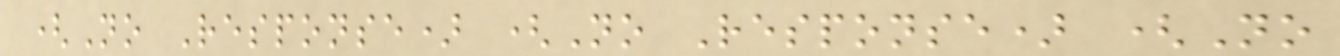(No Response) (No Response) (No
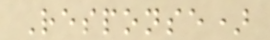Response)
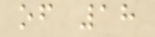of 18
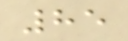85
